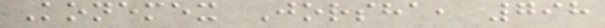Konemex Jorsha, 798
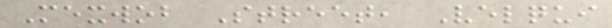Mexwob Street, Velqui
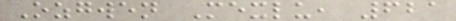Ozgwen Mexlu, 621
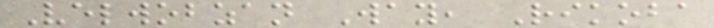Velwobzan Way, Rikoba
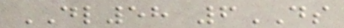DL58 6DS
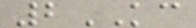2KC
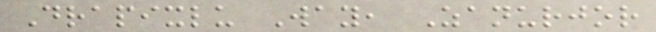Drapixlu Way, Zanurjor
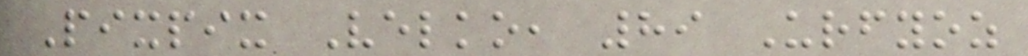Pixpix Velko, 89 Urfyoz
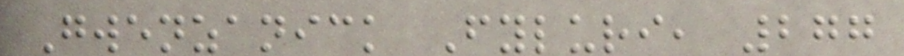Gwenzanick Fyluri, 277
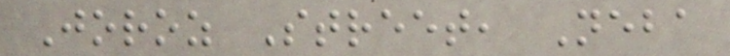Joroz Street, Neba
